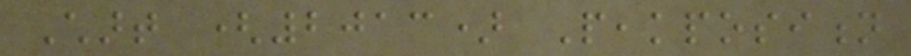Chart (2013) Peakposition
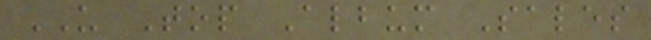US Top Album Sales
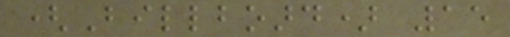(Billboard) 15
